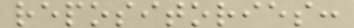repositories:
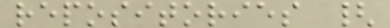repositories {
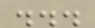...
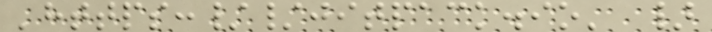'https://jitpack.io' }
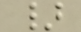}
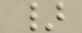}
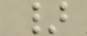}
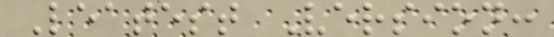Leatest Version:
